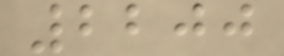2200
